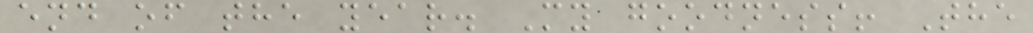end of the year. My goodness! The
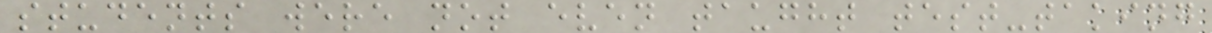students were not even taught test-taking
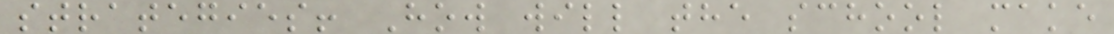strategies! How will the school make
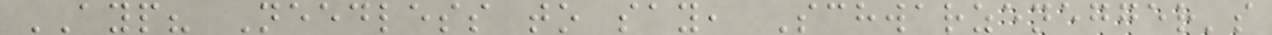AYP? Needless to say, Schwarzenegger's
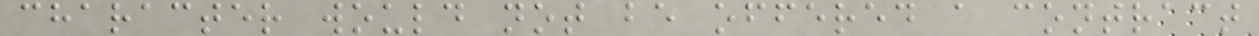character would not be offered a contract
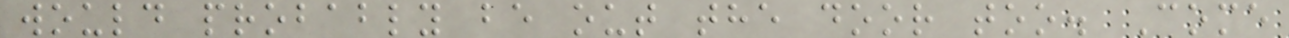would probably be out the door too. Come
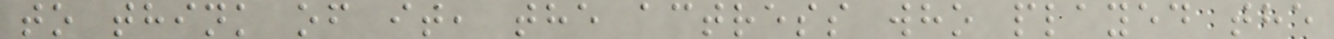to think of it, the actress who played the
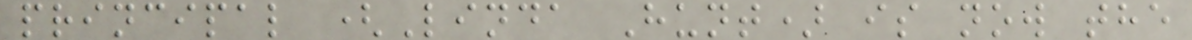principal (Linda Hunt) is now the
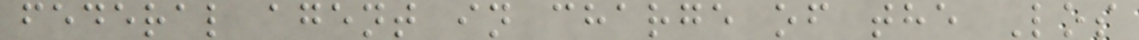federal agent in charge of the Los
